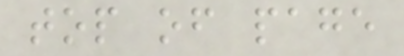top of page
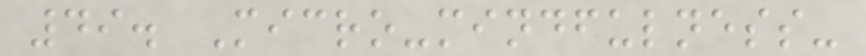49. Micro-mindfulness-
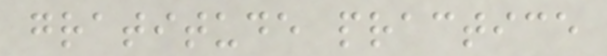gratitude practice
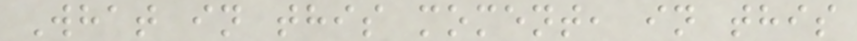What in this moment, in this
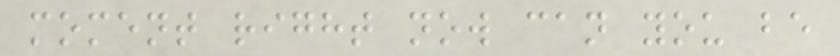moment right now can you be
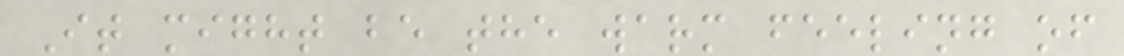It might be the warm feeling of
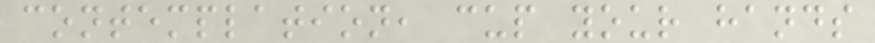contemplation, cup your hands
